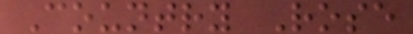Country Rose
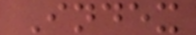Index
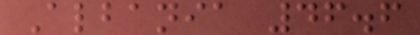Albania 46.6
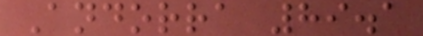Andorra 89.1
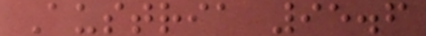Austria 95.6
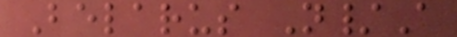Belarus N/A
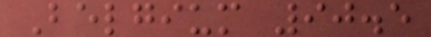Belgium 90.5
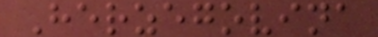Herzegovina
